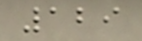129
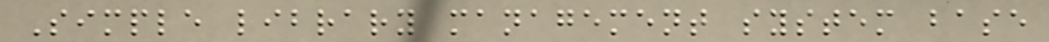Simple library management system base
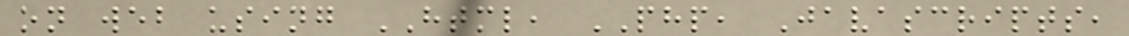on web using HTML, PHP, Javascripts,
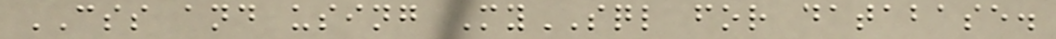CSS and using MySQL for database.
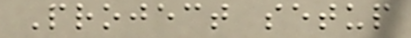Project setup
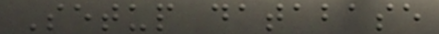Setup database
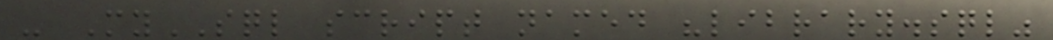- MySQL script named "library.sql"
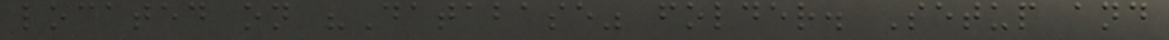located on "Database" folder. Setup and
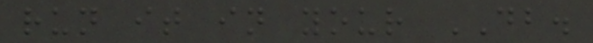run it in your DB.
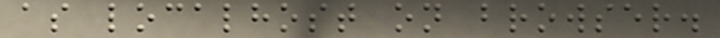as localhost on browser.
